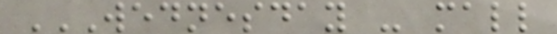WEDNESDAY - MALL
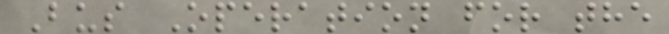Bus Operation for the
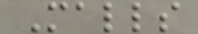Malls
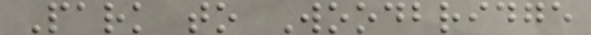Park to Woodbridge
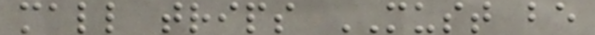mall trips MUST be
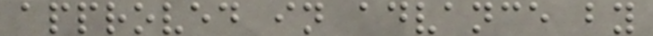approved in advance by
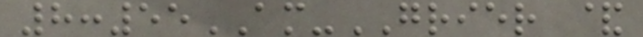8:55AM-GRIER &
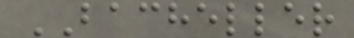BACHELLER
